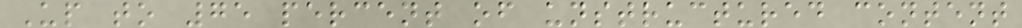Up to 75 percent of unstructured content
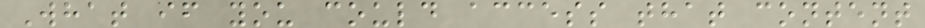What if you could access that content
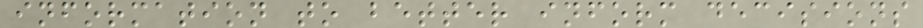information to better inform decisions
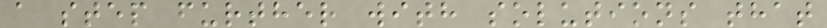a step further with solutions that
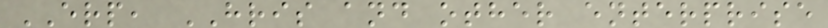ERP, HRIS and other enterprise
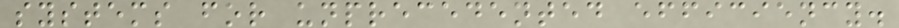systems for unprecedented efficiency.
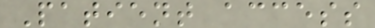Patient access
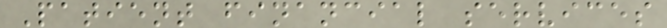Patient financial services
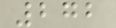272
